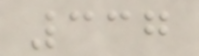337
